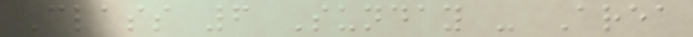Class 6 Sunday - Area
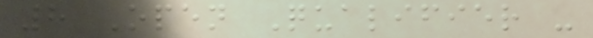8 Open Qualifier -
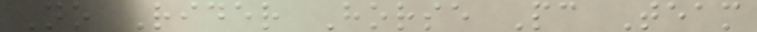No Rider Horse Pc Team
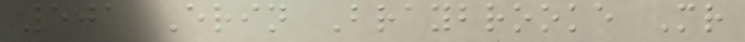501 Erin Braybrooke Mr
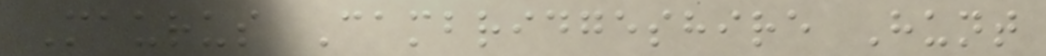Maurus Cambridgeshire Hunt
